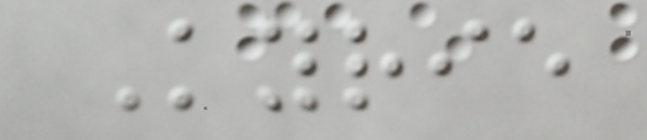Kyrie
